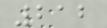212
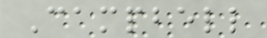Campbell
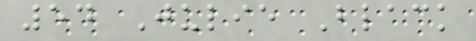54 Julie Black
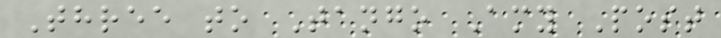Three to Tango Amy Post
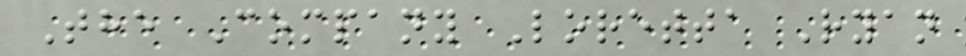The Company Loretta Ryan
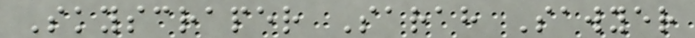Skyscraper Sarah Sawyer
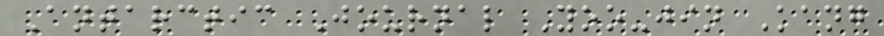Antarctic Journal Yoo-jin Kang
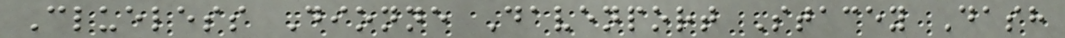Clueless Dionne Davenport Stacey Dash
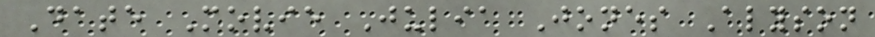Date Movie Julia Jones Alyson
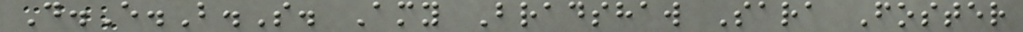D.E.B.S. Amy Bradshaw Sara Foster
